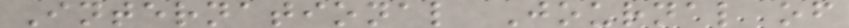International Journal of
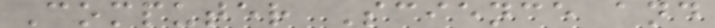Computer Science and
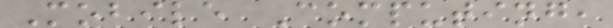Mobile Computing,
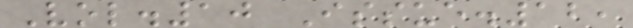Vol.10 Issue.12,
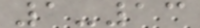1-13
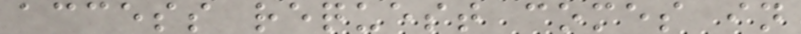access request comes in
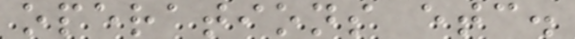operations etc.
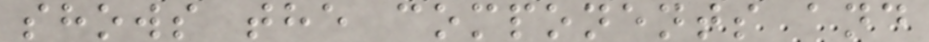shows the components and
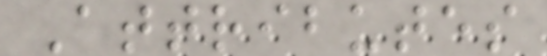Attributes
